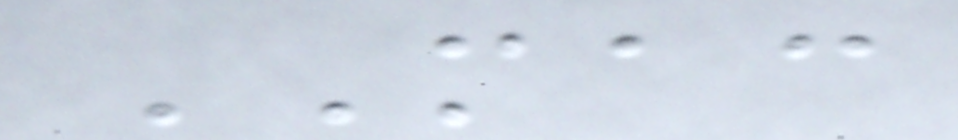MAC
